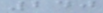240
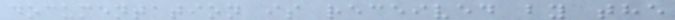documentation is received by the
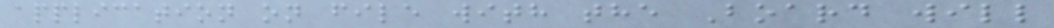application on file with the Board will
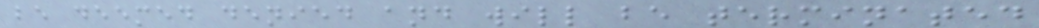be deemed denied and will be terminated
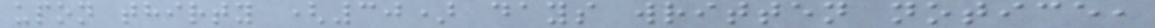upon thirty (30) days written notice,
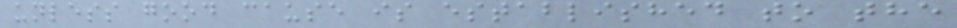unless good cause is established to the
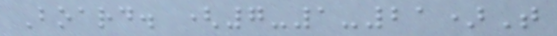Board. (7-1-21)T
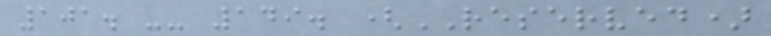101. -- 149. (RESERVED)
